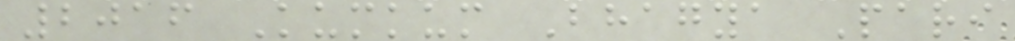2016 Kumkum Bhagya Pari
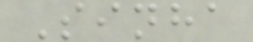Sinha
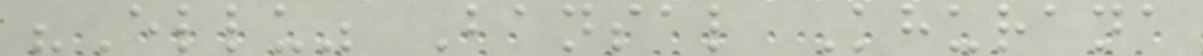"Ellu" Bansal Khurana
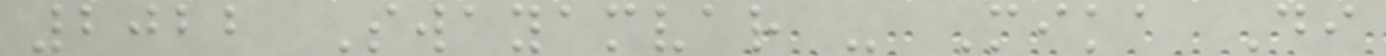2022 Swayamvar - Mika Di
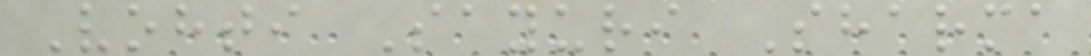Vohti Sayuri Sharma
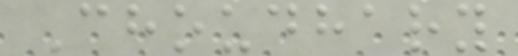Choudhary
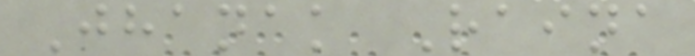Jhanak Raina
